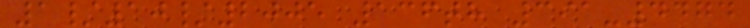1/10/2005 136th 391-4474
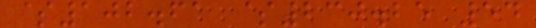$102.61 $230.25 54
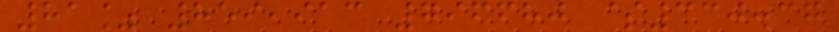81% 859,913 796680 $330.37
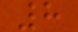8
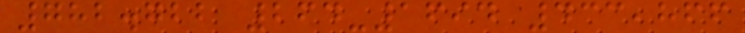782.722 264-1694 433,866
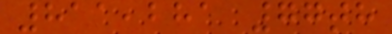811,281 77th
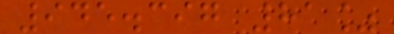945.397 81%
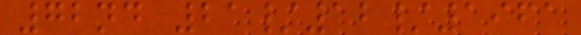72nd 21/12/1961
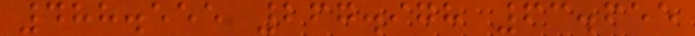488.555 267.978 63.655
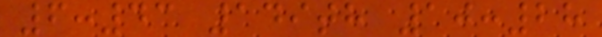6:43 149th 10:28
